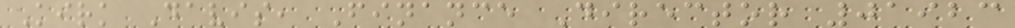Kirk Davis, Finance Director 01923
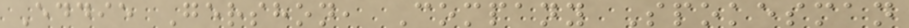Eddie Gershon, Company Spokesman
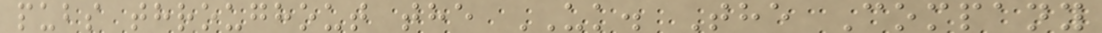pubs throughout the UK. The Company
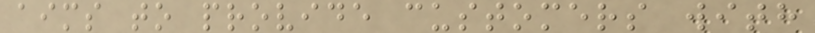aims to provide customers with
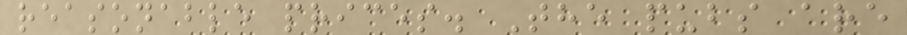reasonable prices. The pubs are
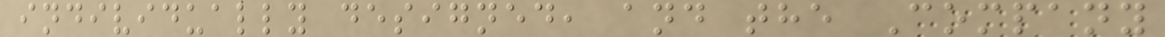individually designed, and the Company
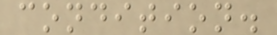condition.
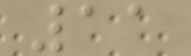11
